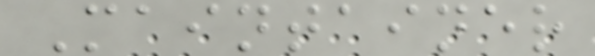Maintainer
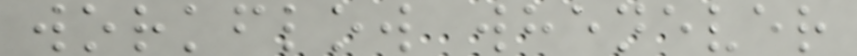workflow whenever
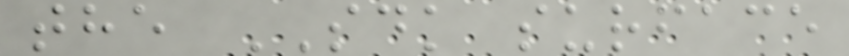the SDK surface
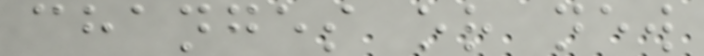changes or new
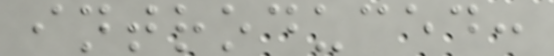introduced:
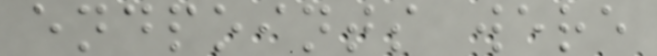endpoints were
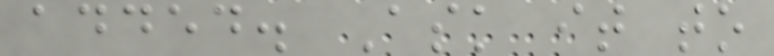added. Ask it to
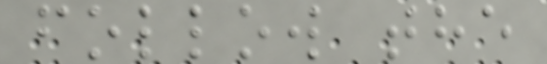follow the
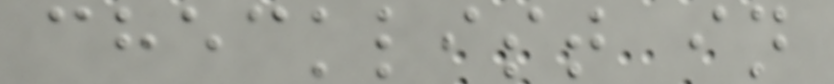checklist in
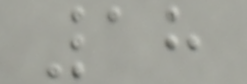18
